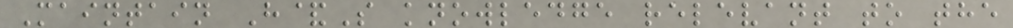Maintain H&S knowledge relevant to the
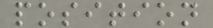position
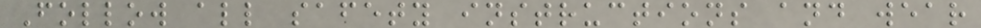Follow all safety instructions and wear
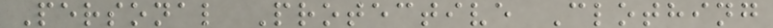Personal Protective Clothing
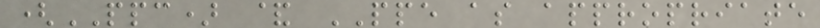(PPC) & PPE as appropriate
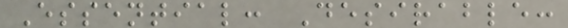Essential: Desirable:
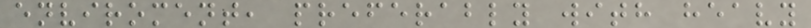enviroment, preferably with heavy
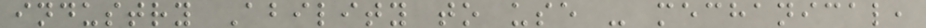industry Ability to use - mechanical,
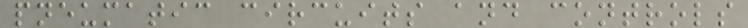pneumatic circuits and controls
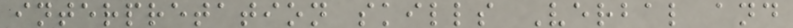interpretation skills Verbal and
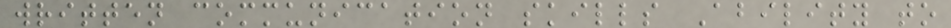written communication skills Ability to
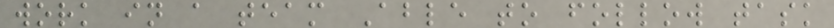work in a team Able to follow task
